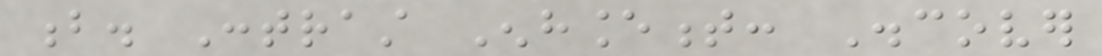b. Contrast Enhancement: Discover
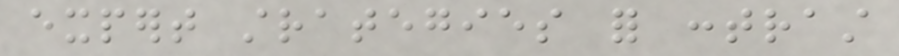expert strategies for contrast
